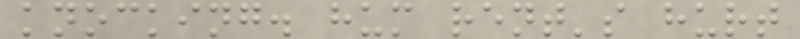knocking. hum rent's hurt
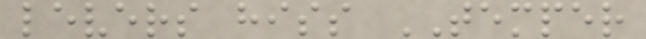levers hiss TEMPER
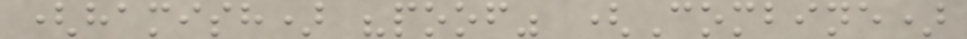(hamish) "poof" (Combine)
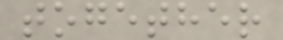together
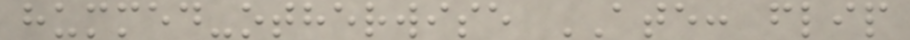hummed-otherwise ATE: flip
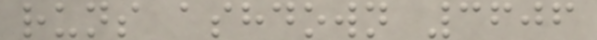runs ashdown 3606
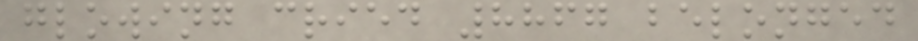glowing cried 8867 belonged
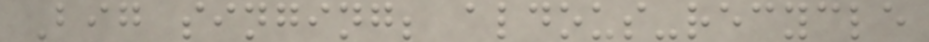Big singing; aldous-recycle
